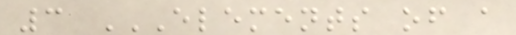3 ELEMENTS OF A
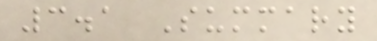3.1 Summary
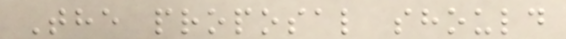The proposal should
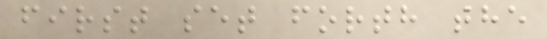first set forth the
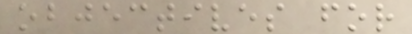objectives for
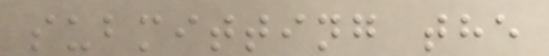submitting the
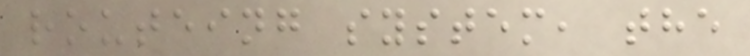routeing system, the
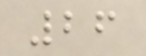26
